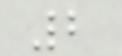2
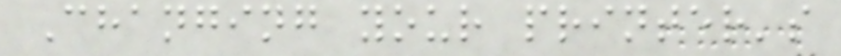Changing your printer's
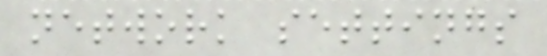network settings
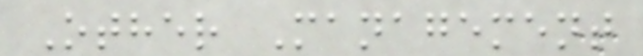Other Management
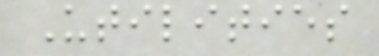Utilities
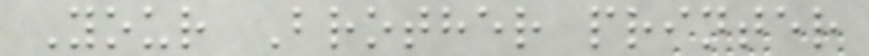Your Brother printer
